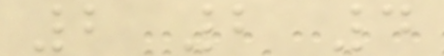2 2 4
